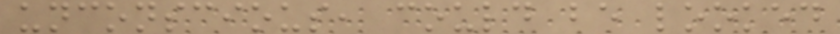unconscious, could be looked
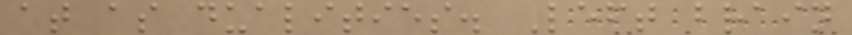at as dualities. Left brain
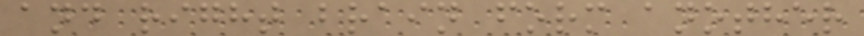and right brain form another
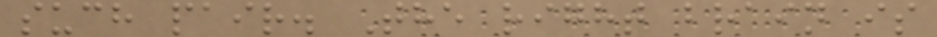such pair. The right brain is
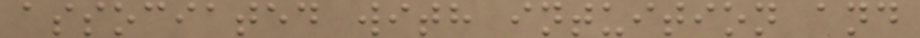associated with intuition and
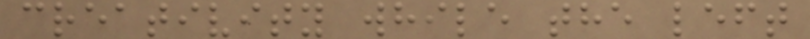creativity while the left
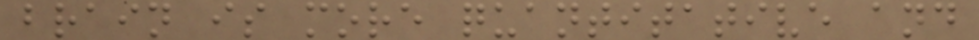brain is more quantitative and
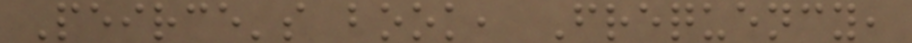Peirce's book, Frequency,
